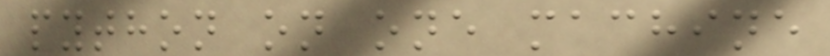python on one machine
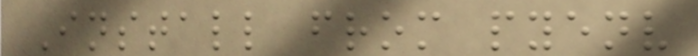Install from pyenv
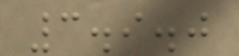3.9.0
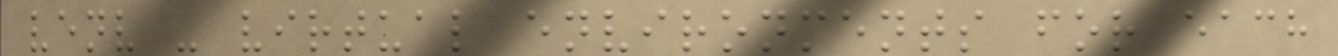venv - virtual environments for each
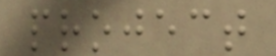project
